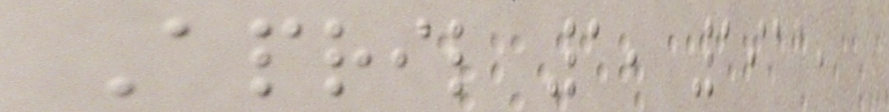April 1, 1911,
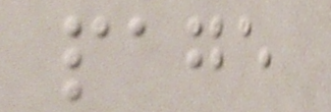page
